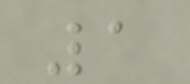1
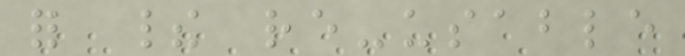for their re-usable
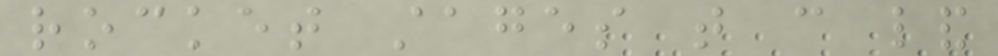rocket stages that can land
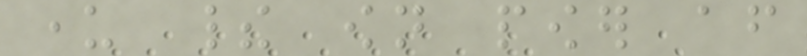under their own power after
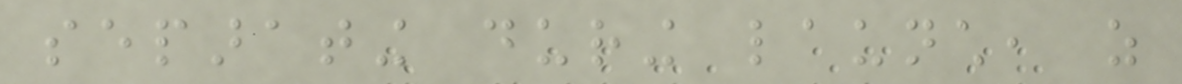separating during launch, as
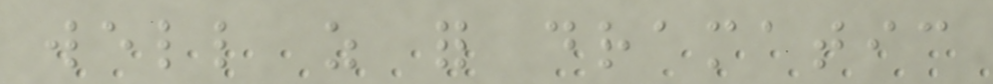well as for dramatic
